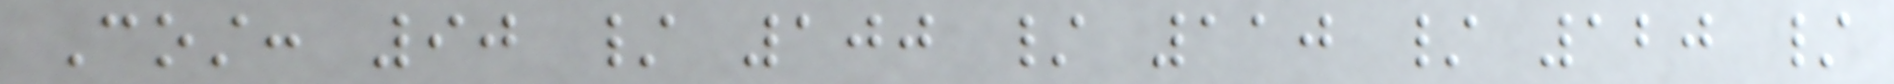Cost: 90 / 100 / 110 / 120 /
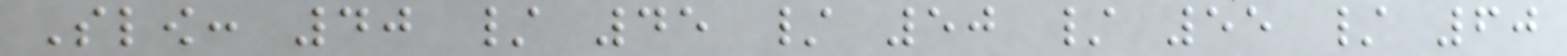Slow: 40 / 45 / 50 / 55 / 60
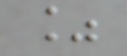%
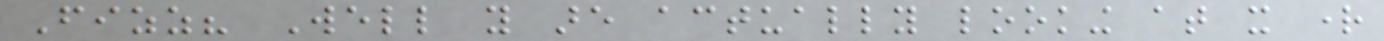Fizz? Well you are actually looking at it right
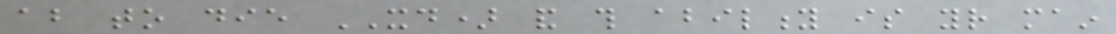about to die XD) and this ability is your main
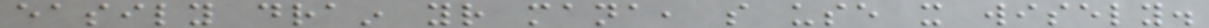easily drain your mana, so use it wisely.
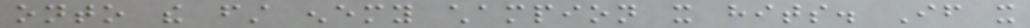onto the first enemy champion it hits. If it
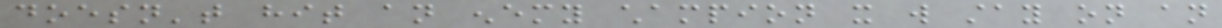doesn't hit an enemy champion it will stay on an
